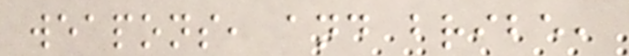weapons, and bribe,
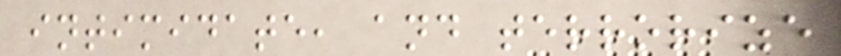intimidate, and terrorize
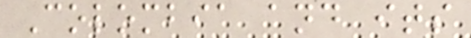Colombia and its
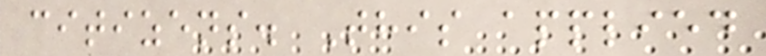citizens. This applied
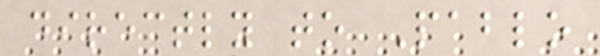directly to Pablo
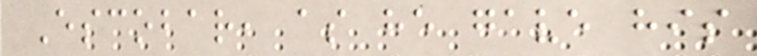Escobar, as he gave his
